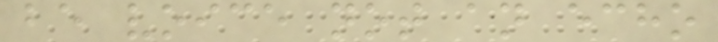be voice not an echo
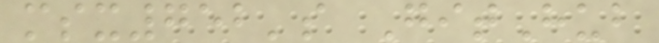msx752's GitHub
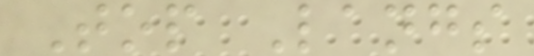Top Langs
